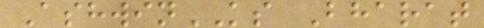AshwinKS Bharat
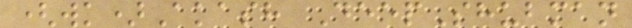(wk)Akash DeepShubman
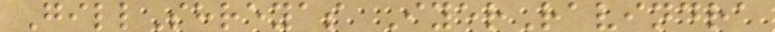GillShreyas IyerRavindra
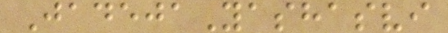JadejaYashasvi
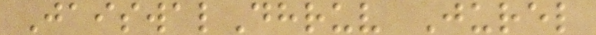JaiswalDhruv Jurel
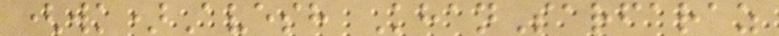(wk)Avesh KhanSarfaraz
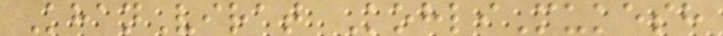KhanVirat KohliMukesh
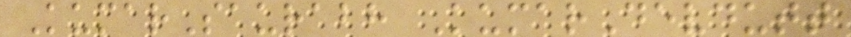KumarSaurabh KumarDevdutt
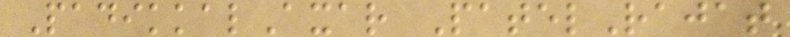PadikkalAxar PatelRajat
